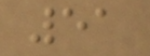51
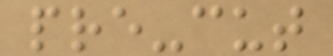pre-cut
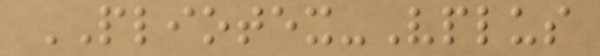PLIOTEX-Vplus
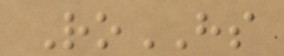RoHS
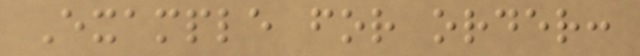Example for order:
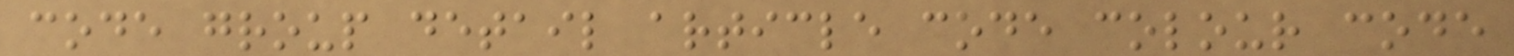code group detail article code colour code
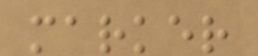marker
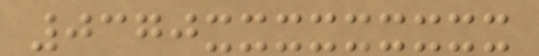0370xxxxxxxxx
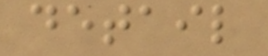detail
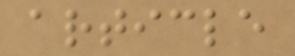article
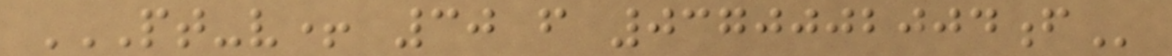PT-V+ 30 F 0370002004F
